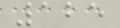125
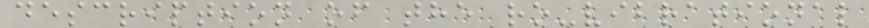description of the ro-vibrational
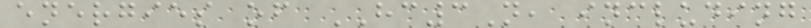energies of HC3N, including
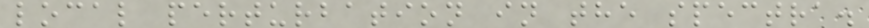local perturbation in the spectra.
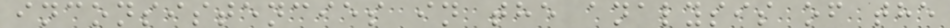inconsistencies in the analysis of the
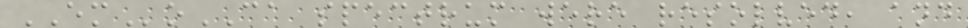EMoCA spectrum were resolved, and
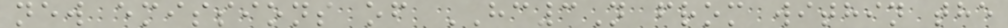new emissions of HC3N from within the
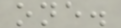one.
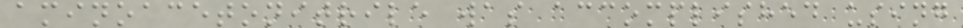aminoacetonitrile was accomplished using
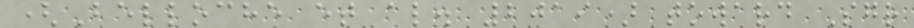(Belloche et al. 2019) toward Sgr
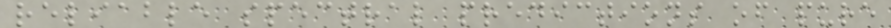reliable spectral predictions of pure
